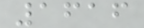1616
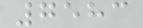7583
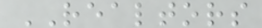REALTORS
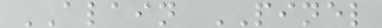ALAIN PINEL
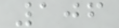106
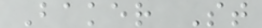Baker St
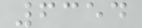6354
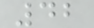42
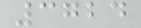3724
